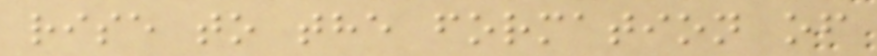rise to the formation of
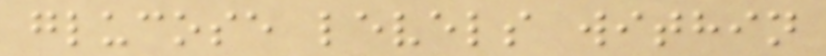glucose levels within
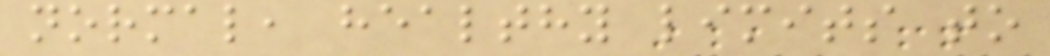normal, healthy limits to
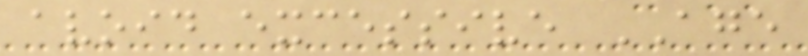avoid excessive AGE
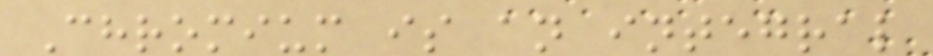Chromium is an integral
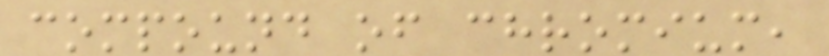compound of chromium,
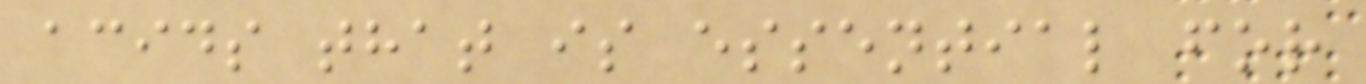acids that is essential for
